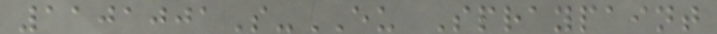1101001S-EU Spraypaint
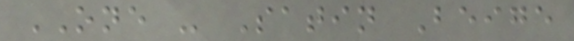ONE - Satin Beige
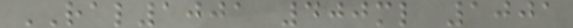RAL1001 400ml 1001
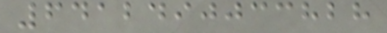6412490033828
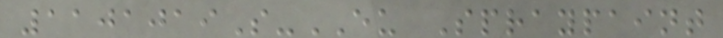1101019S-EU Spraypaint
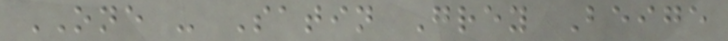ONE - Satin Grey Beige
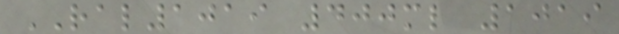RAL1019 400ml 1019
